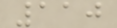110
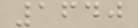1640
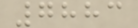7883
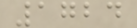1724
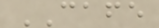CAFE
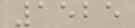1525
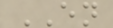EN
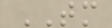TM
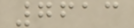7613
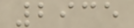2935
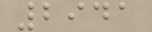2941
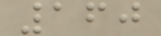160
